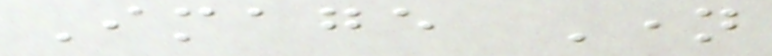Image Name
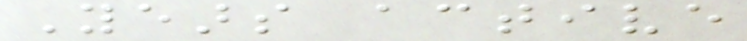Years active
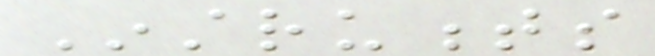Instruments
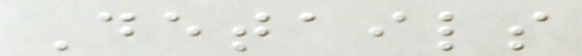Details
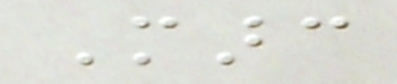Marc
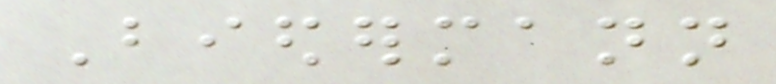Biedermann
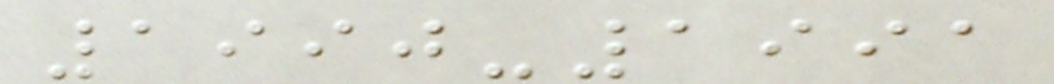1990-1991
